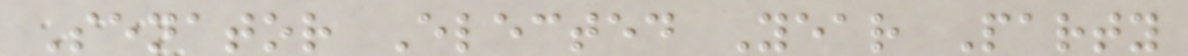Senator Elected Year Party
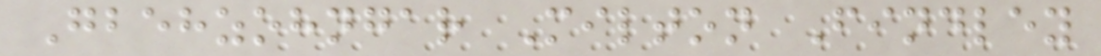Gbehzohngar Milton Findley
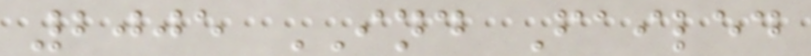2005 IND Failed
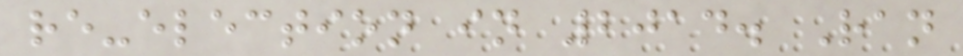re-election in 2014. Ran
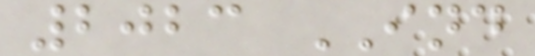2023 IND
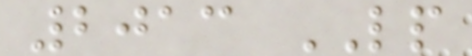2013 LP
